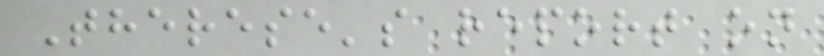Therese's report on
